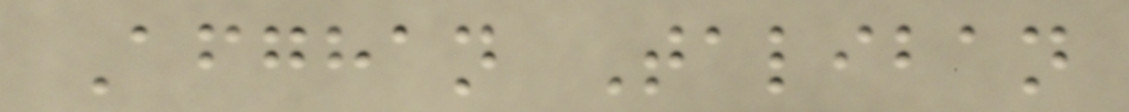Afghan Taliban
